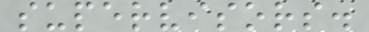supervisors.
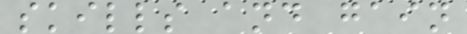skills and gain
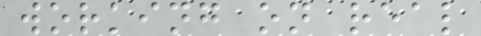working on real
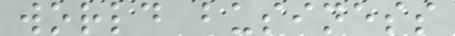world business
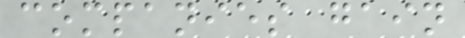companies gain
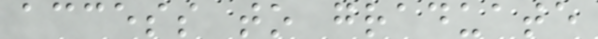access to graduate
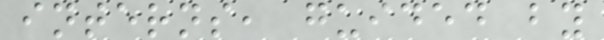interns, guided by
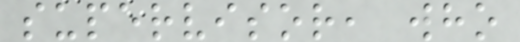supervisor, who
